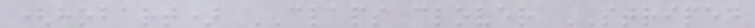(hobart) CLAPS clover STRIPED
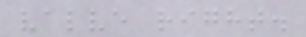valve right.
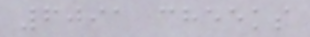6091 cheeks
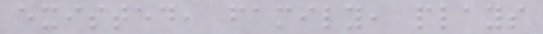existed, family, plays
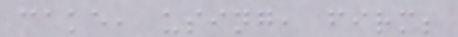cake, using, firm;
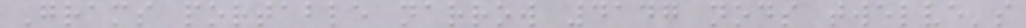Grams portable narrow 4147 nods twelve's
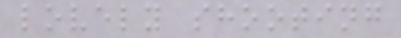lovely shooting
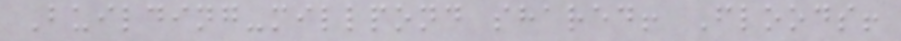Building-millpond shared! Floods!
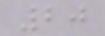20
